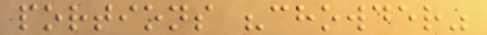portions "chowder"
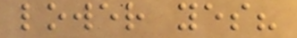lower yes?
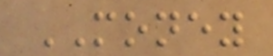MONEY
